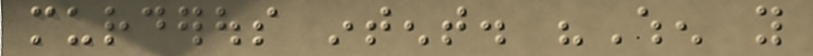murderous intent. "When you
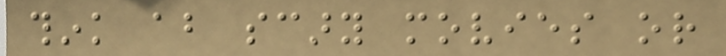think about scary movies or
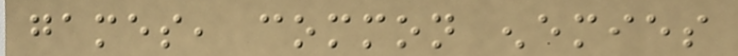games, common enemies
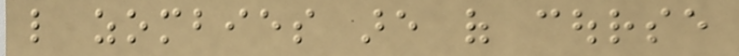like zombies are of course
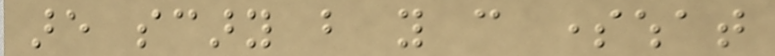are scary but you can somewhat
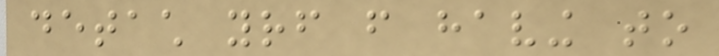detach yourself from having to
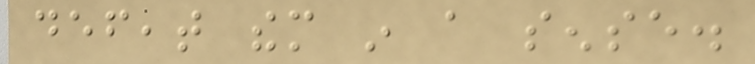defeat them in a sense.
